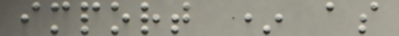import * as
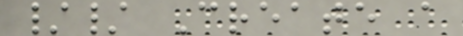// Create a
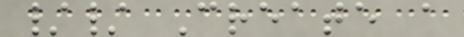// Create a
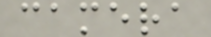camera
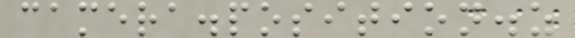camera.position.z
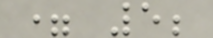= 5;
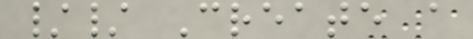// Create a
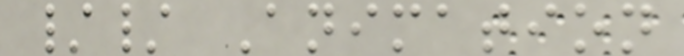// Animation
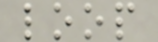loop
